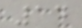14
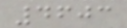4603
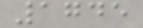1745
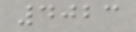4023
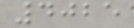4025
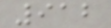912
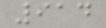914
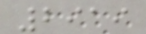2919
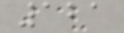121
